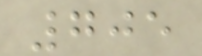705
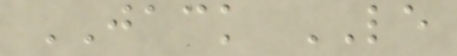JACK LE
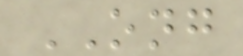ONG
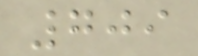709
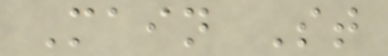Main St
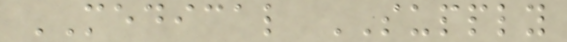MEDICAL SUPPLY
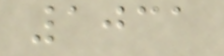1031
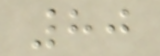80
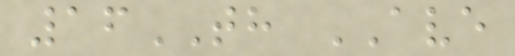16TH AVE
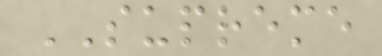SUPREME
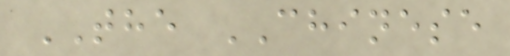THE CHINESE
